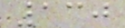130
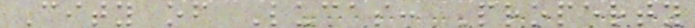City of Lucas: Property
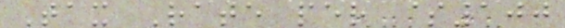Tax Rate per $100
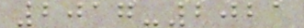2017-2021
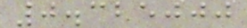0.325000
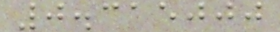0.315000
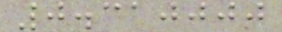0.310000
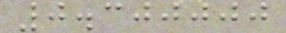0.300000
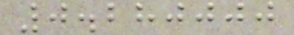0.280000
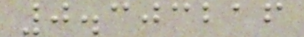0.303216
